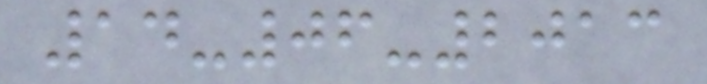14-06-2013
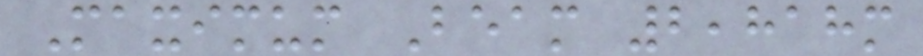Maximum Beam 2,818m
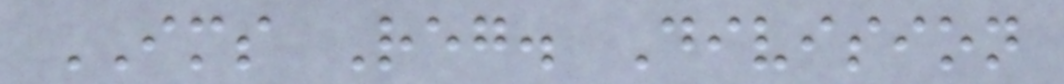IMS Reg. Division
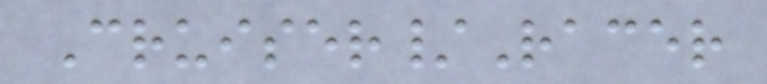Cruiser/Racer
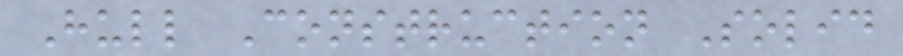Hull Construction Solid
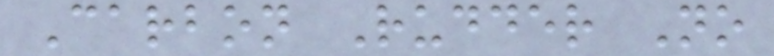Carbon Rudder No
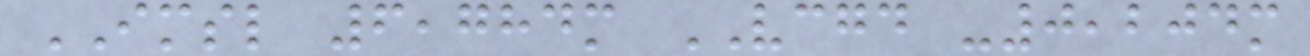IMSL 6,784m VCGD -0,204m
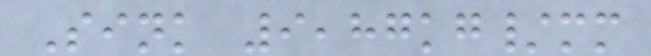Sink 9,87kg/mm
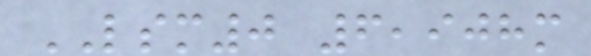LSM0 6,908m
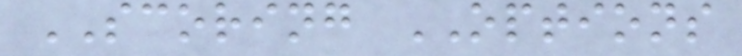SCORING OPTIONS
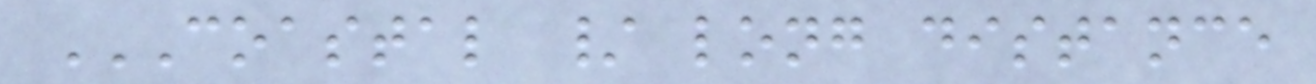COASTAL / LONG DISTANCE
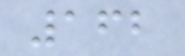162
